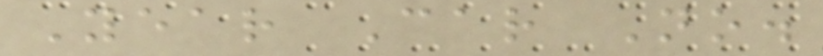Year Car No.
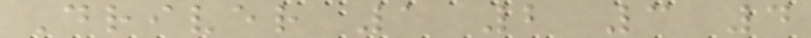Driver 1 2 3 4
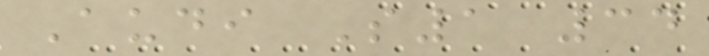Audi S1 34
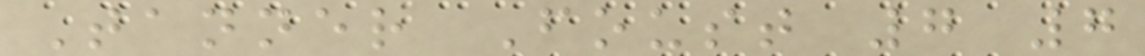Tanner Foust 7 7
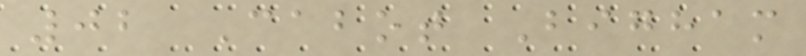02 Cabot Bigham
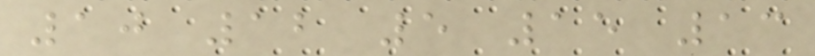10 12 5 15 13
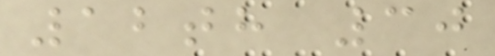12th 30
